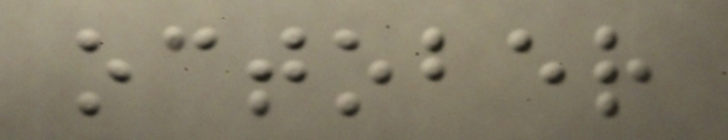october
